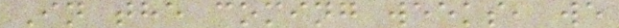In the coming weeks, we
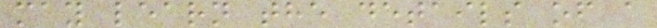may learn the details of a
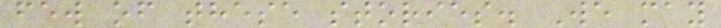few of these stories. We may
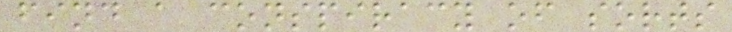find a conspiracy of sorts
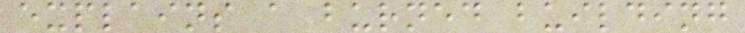explains a burned building
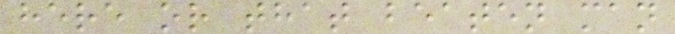here or that beaten man
